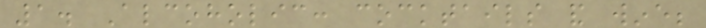1. Alcoholic: cocktails and wine;
